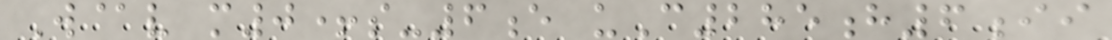W@v m0+s-6e uC285h6ii
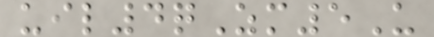uil4qZm5U
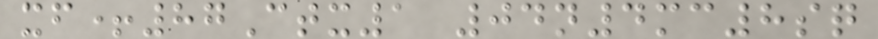xf+87Ctx1 04n4mc8sq
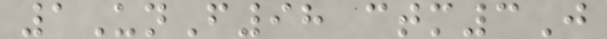1UnF98 ctm3J
